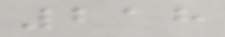218
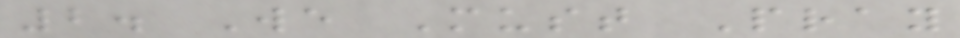2. We Must Pray
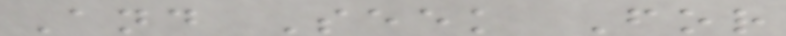And Seek For
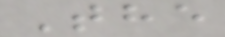The
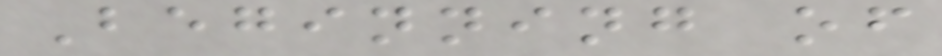Beginning of
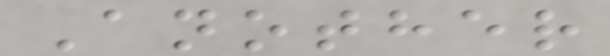Another
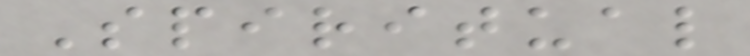Spiritual
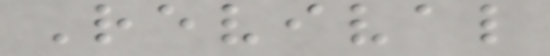Revival
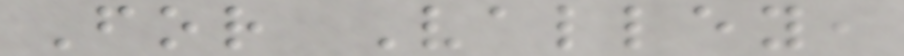For Valley,
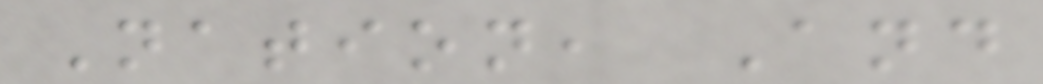Nation, And
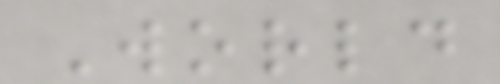World
